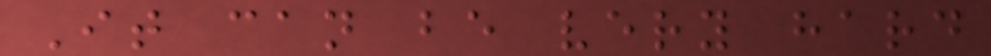It can be very hard
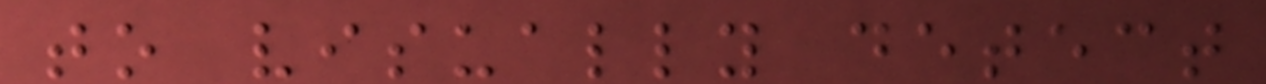to visually detect
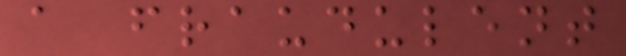a fraudulent
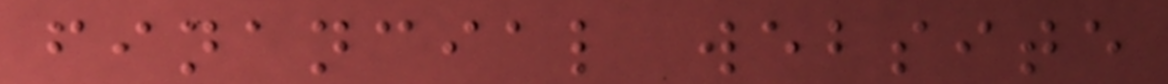financial website
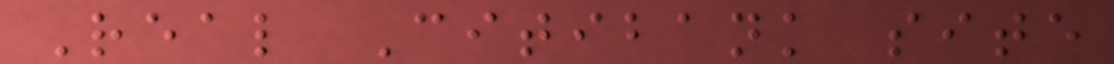Real Citibank site
